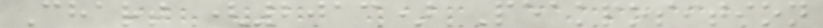Chart (2013) Peakposition
